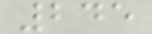245
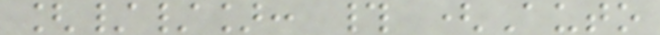[//]: # (Auto
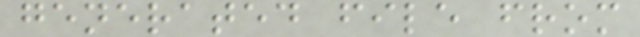generated file from
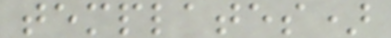templates)
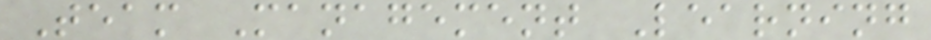Team Management Learning
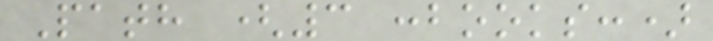Path (3 :books:)
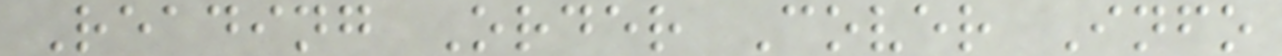Reading Order Cover Info
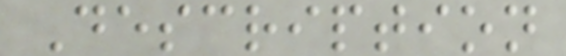Description
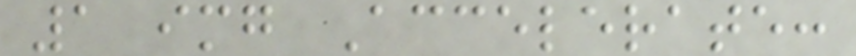1 img Accelerate:
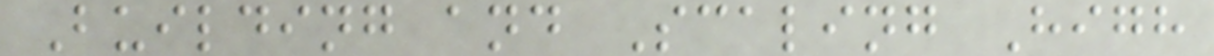Building and Scaling High
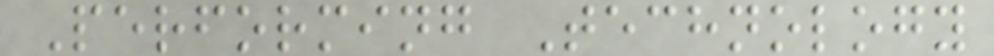Performing Technology
